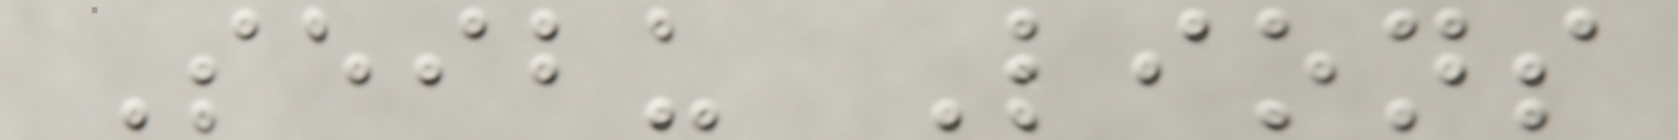Seibu Lions
